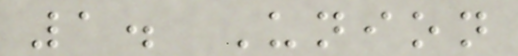1. Union
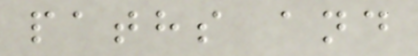paths and
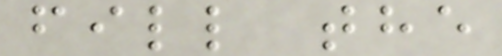fill the
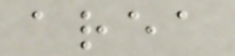area
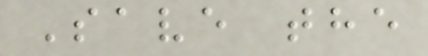Save the
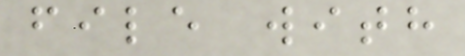file with
